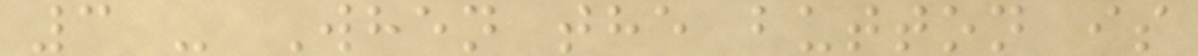3 - When the button is
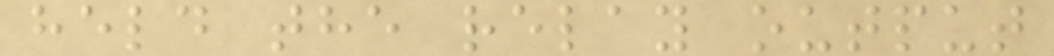held the relay output
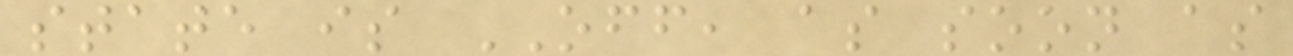state is OFF, as soon as
